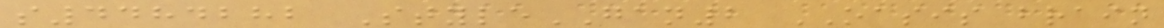s4484282 StyleGAN2 OASIS brain
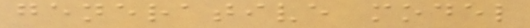generative model
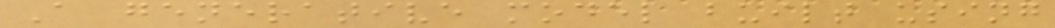A generative model built using
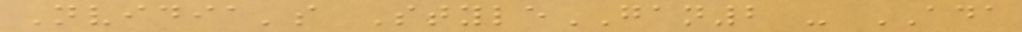Nvidia's StyleGAN2 - ADA
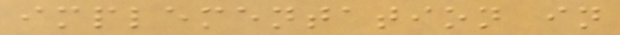implementation in
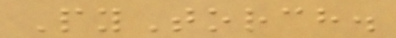PyTorch.
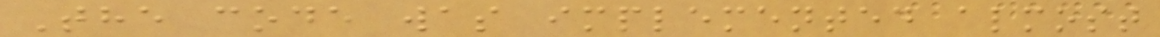The code was implemented almost
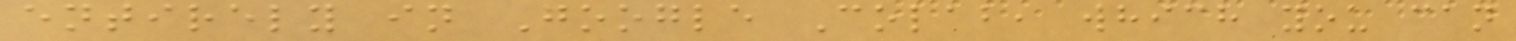entirely in Google Colab, which you can
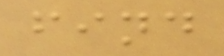find
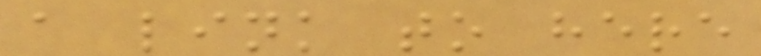a link to here
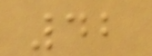42
